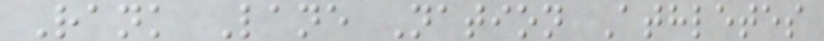Rank Lane Nation Athletes
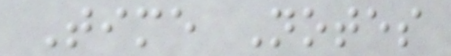Time Notes
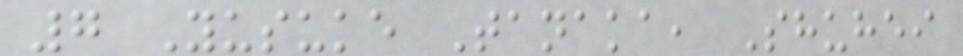7 Yusuke Tanaka, Shuhei
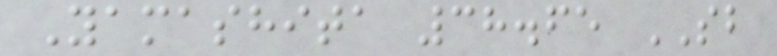Yamashita 38.65 SB
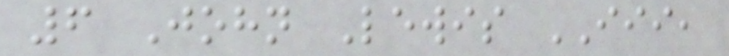6 John Lewis III,
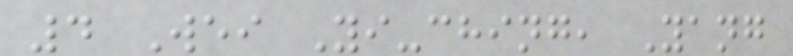4 Wei Yi-ching, Yang
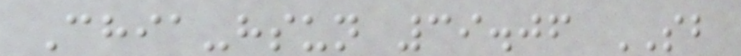Chia-hsun 39.06 SB
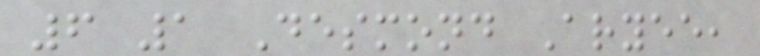6 1 Desmond Aryee,
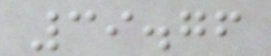39.76
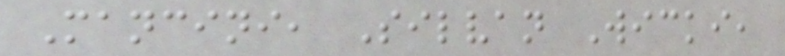Mancini, Silvan Wicki,
